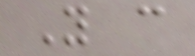You can
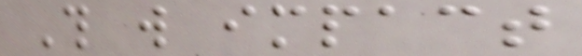This will impact
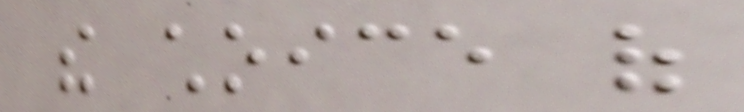the choice of
